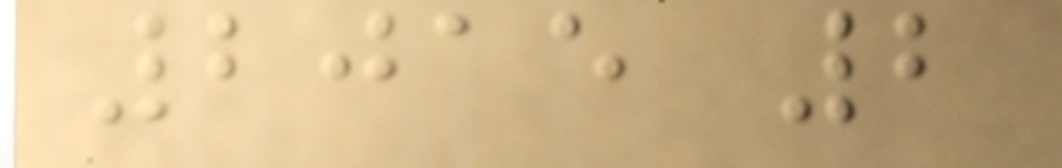2015 2
